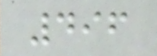496
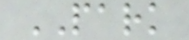PARK
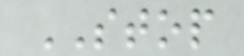STOP
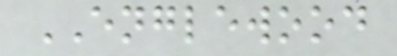ENGLEWOOD
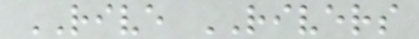RIVE RIVERS
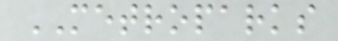METROPARKS
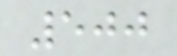500
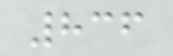836
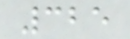325
